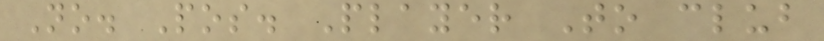No. Pos. Player To club
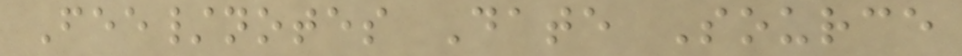Fee/notes Date Source
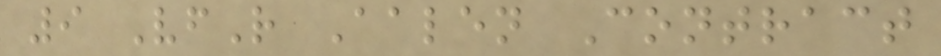9 VfR Aalen Contract
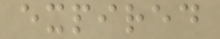expired
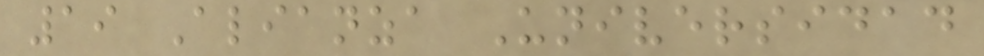19 Alianza Universidad
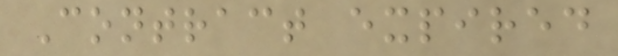Contract expired
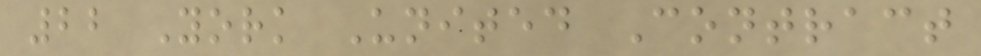22 York United Contract
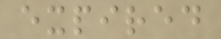expired
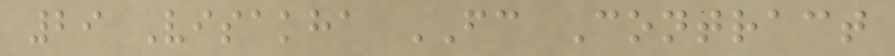29 Visakha FC Contract
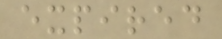expired
